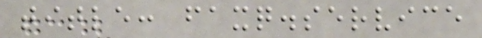title: faxq.service
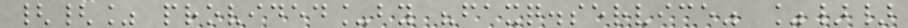{{% provided_by "faxq.service" %}}
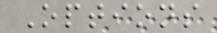Options
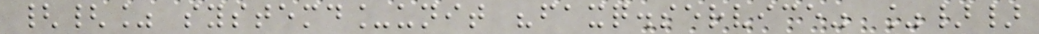{{% systemd_unit "faxq.service" %}}
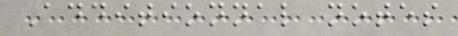Additionnal notes
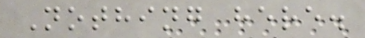Nothing here.
